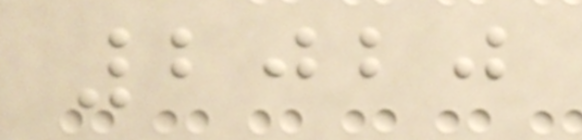2020
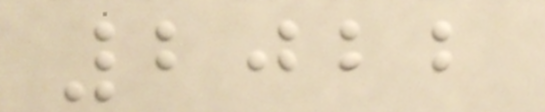2022
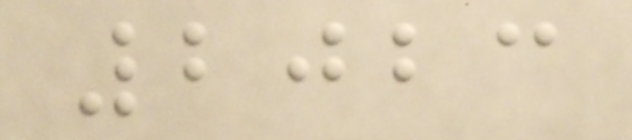2023
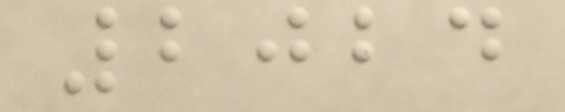2024
